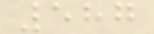587
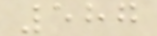587
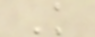K
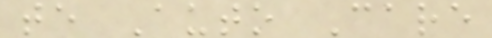te Auto Care
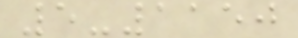5-1150
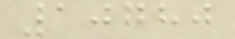10780
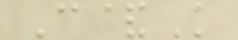C&K
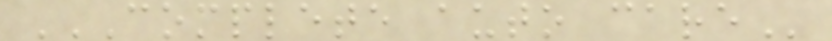COMPLETE AUTO CARE
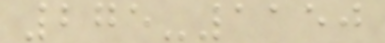275-1150
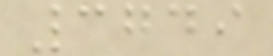3749
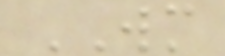WM
